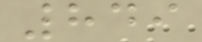849
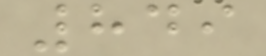849
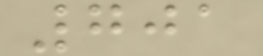701
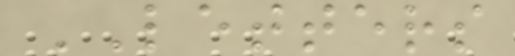LETTERS
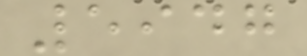5947
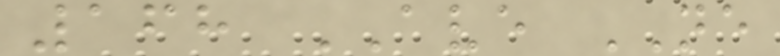168 AVE NE
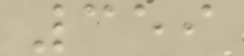359
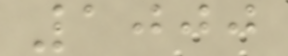1000
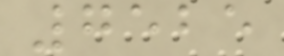7525
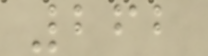262
